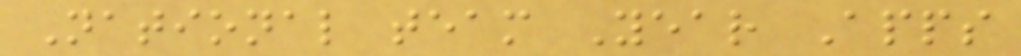National team Year Apps
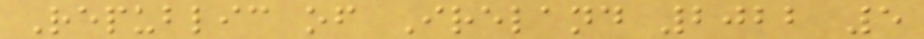Republic of Ireland 2022 5
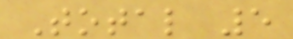Total 5
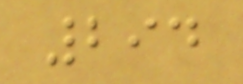294
